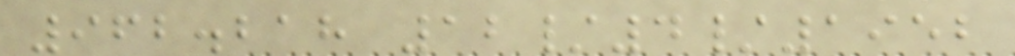962.218 12/4/1952
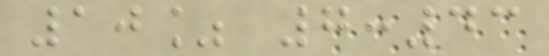10% 7:43
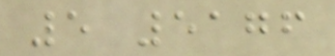5 5176
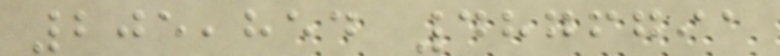205,854 4876791
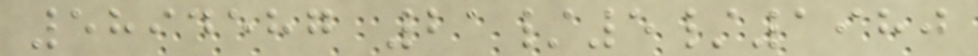5894587 21/5/1980
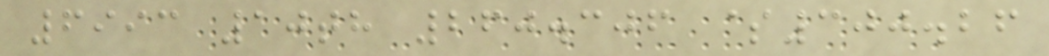6993 10th 260.306 $300.26
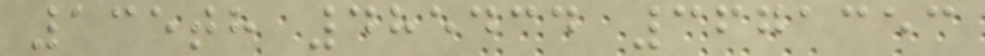135th 485434 3671353
